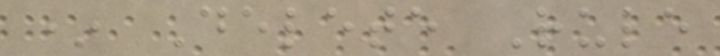* Delete Rule
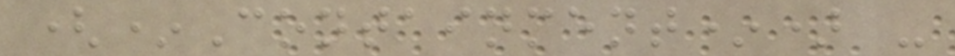(*Containment*) -
